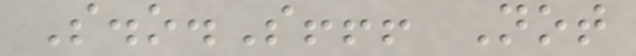S.o.S!!! Not
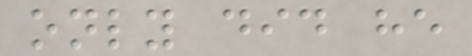only did he
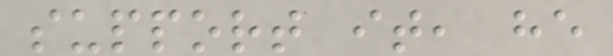support it, he
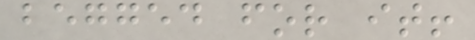begged for it!
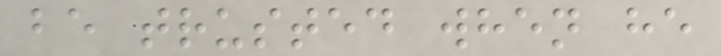be trusted when he
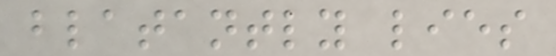blatantly lies
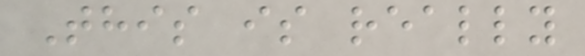This is really
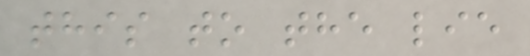this to the lie
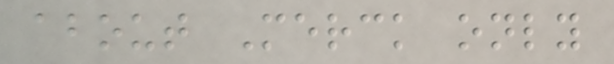about Merck only
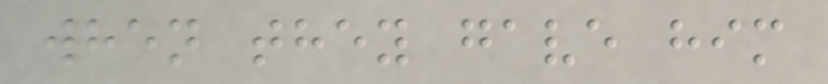when they gave him
